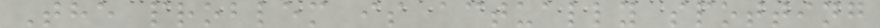The problem is actually spotting
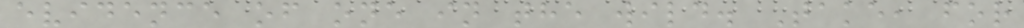evidence of one in the wild. Take, for
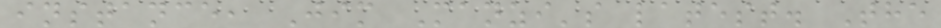instance, Jim Manzi's latest. The
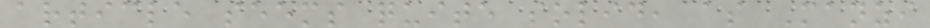article seems quite solid, as Manzi
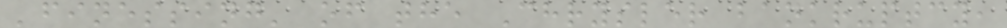'finessing' of the Chrysler bankruptcy,
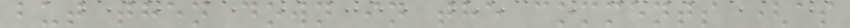but then down in the comments (as
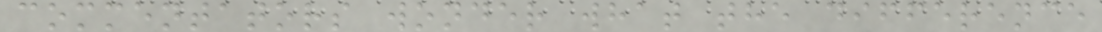commentators wonder what the difference
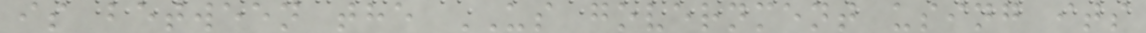is between the US government using its
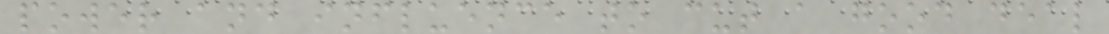power and influence to cut a good deal
